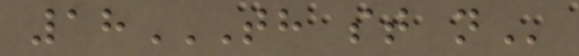18TH ST N
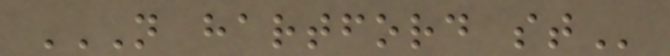N HARTFORD ST
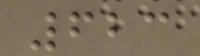623
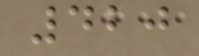420
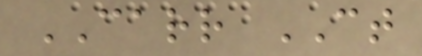CARR CT
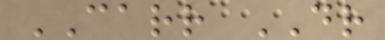CARR DR
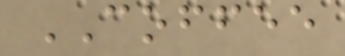COFFEE
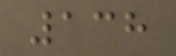138
